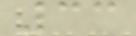33
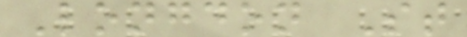Longdon St
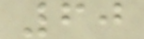60
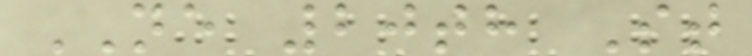NE 20th St
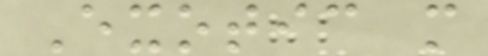Exotic m
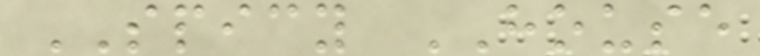SPICY HOUSE
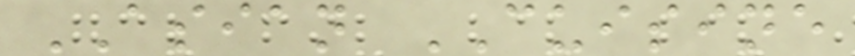ASIAN CUISINE
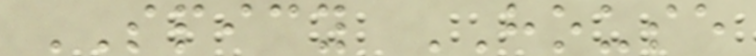SPICY HOUSE
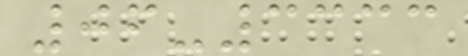06-3333
